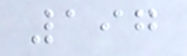197
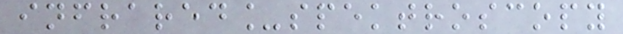infrared_spektroscopy
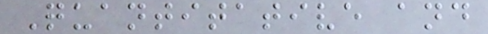Quantitative and
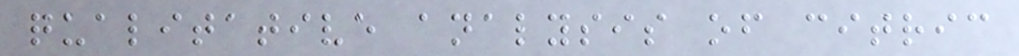qualitative analysis of citric
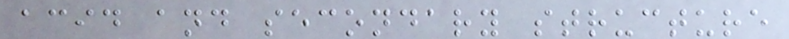acid and secondary structure
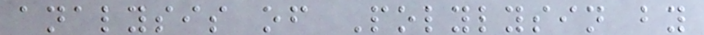analysis of Polylysin by
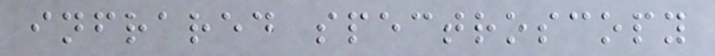infrared spectroscopy
